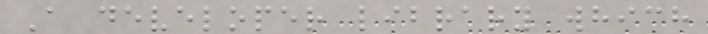A developer library which
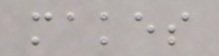makes
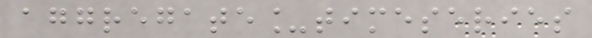aggregate_timeseries
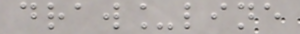draw_line
